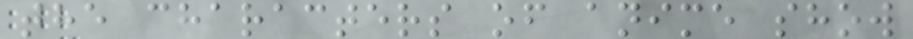the characters of anime show
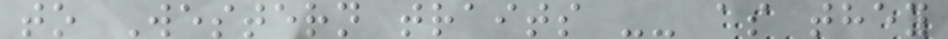to Western traits -- as they
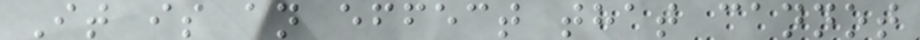It is an effect that cannot
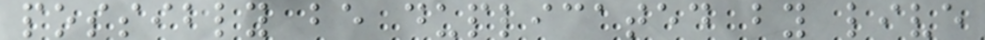possibly be duplicated by live
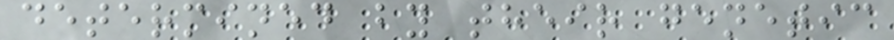determined by their genetic
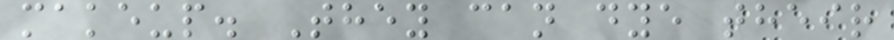makeup. They can dye their
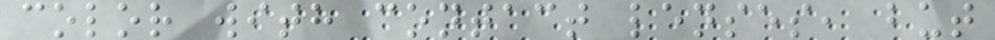color with contact lenses, but
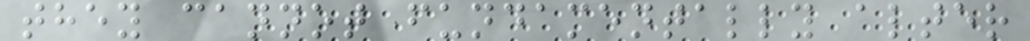they cannot fundamentally alter
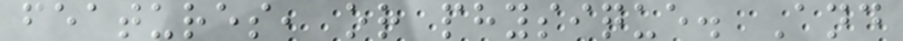features, or physique. And
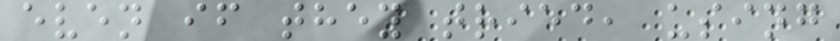even if they tried, using
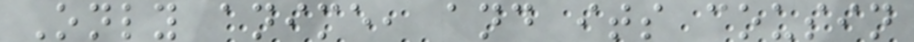Only anime, and its cousin
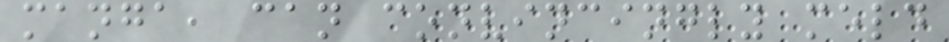manga, can convincingly meld
